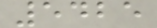5425
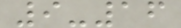9-16
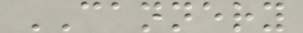CANNERY
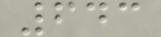643
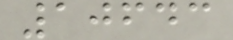10643
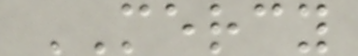MERCY
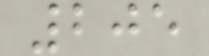205
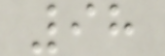98
